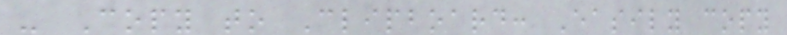- Copy to Clipboard: Easily copy
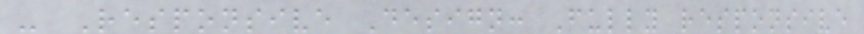- Responsive Design: Fully responsive
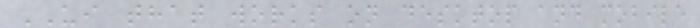UI that works on desktop and mobile
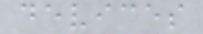devices
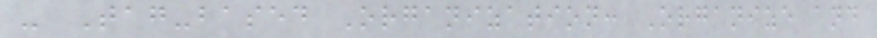- Tag-based Organization: Organize and
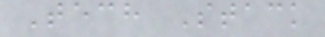Tech Stack
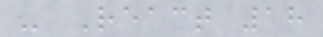- React 18
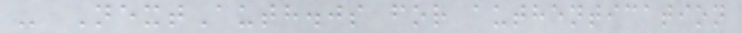- NextAuth.js for authentication
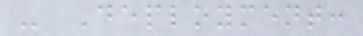- Deployment:
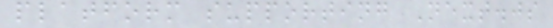platform supporting Next.js
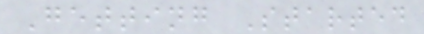Getting Started
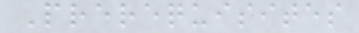Prerequisites
